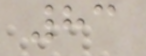83
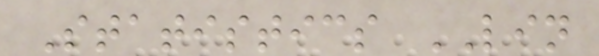Statistics LIN
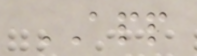APP
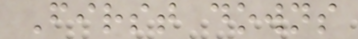First downs
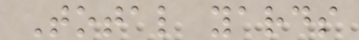Total yards
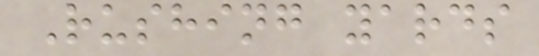Rushing yards
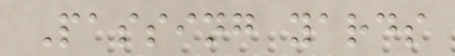Passing yards
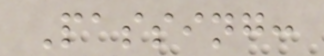Passing:
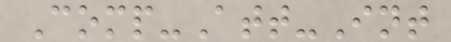Comp-Att-Int
